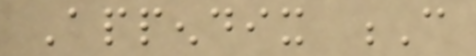Appendix C
